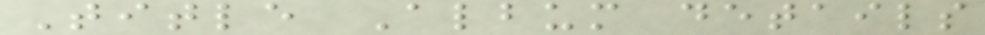Title Album details
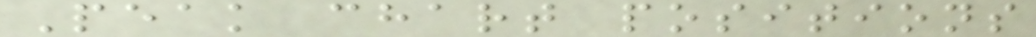Peak chart positions
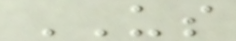US
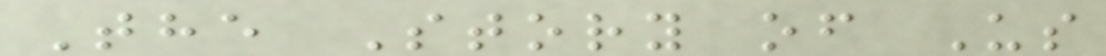The Story of Us
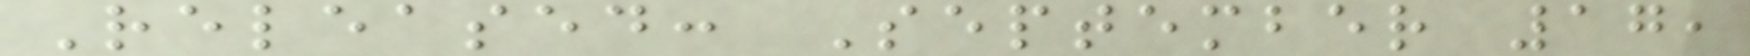Released: September 17,
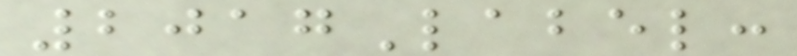2017Label:
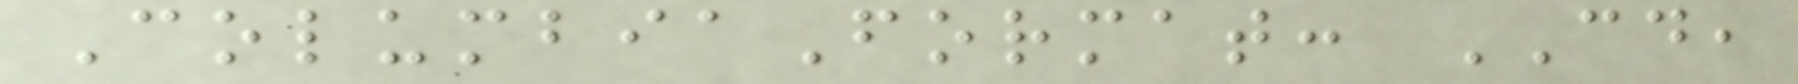ColumbiaFormat: CD,
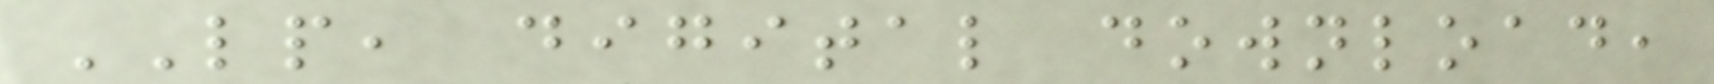LP, digital download,
